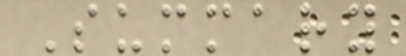Summary
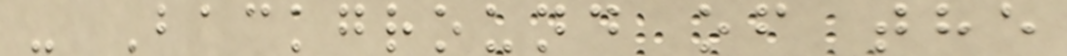- Background of the
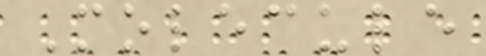Molecule
